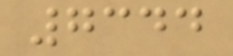7344
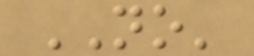NO'
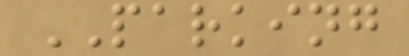PARKING
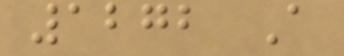1272 A
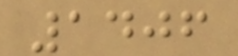1406
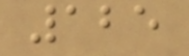125
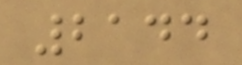2144
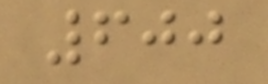600
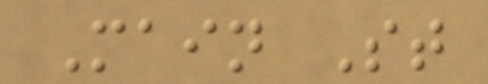Main St
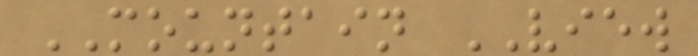MOUNTAIN VIEW
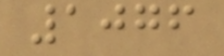1076
